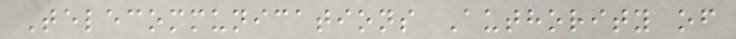Telecommunications Authority of
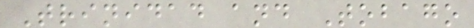Trinidad and Tobago
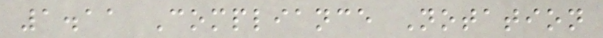1.11 Compliance Notation
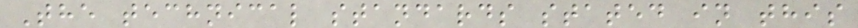The technical standards stated in this
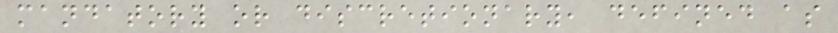mandatory or discretionary, defined as
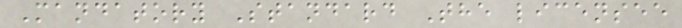Mandatory Standard The licensee
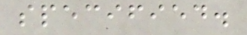specified.
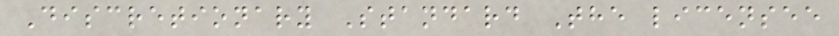Discretionary Standard The licensee
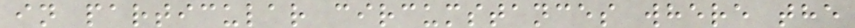in particular circumstances where the
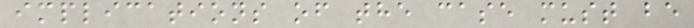implications of the case must be
